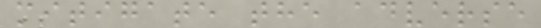mitigate the adverse
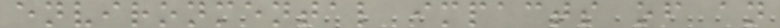environmental impacts of an
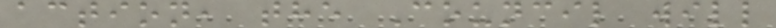action, the Council will
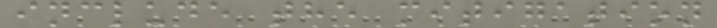include the mitigation
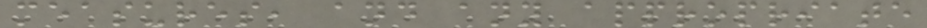measures, and any appropriate
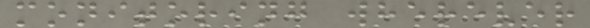monitoring wherever
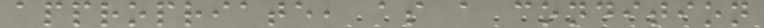appropriate, as a condition
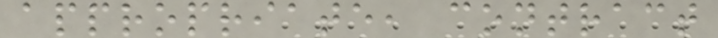appropriate, contract
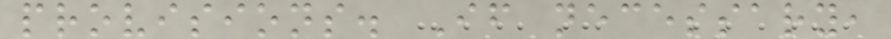provisions. If necessary,
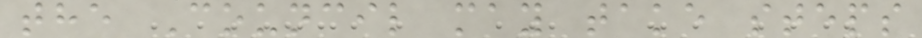the Council may take steps
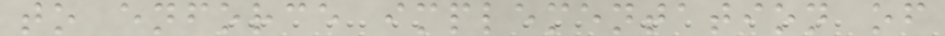to enforce implementation of
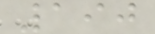190
